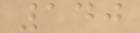140
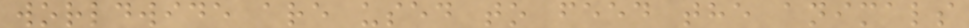worldwide are used to feed the animals
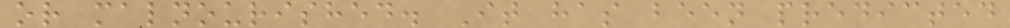or malnourished. It has been predicted
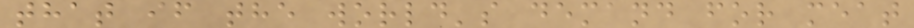that if the world's demand for meat
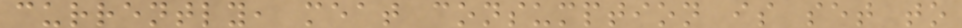currently, meat consumption is set to
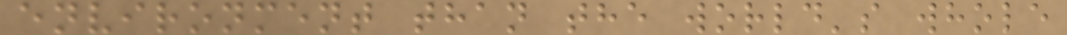environment than the world's whole
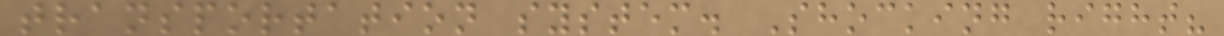transportation system. Shocking right?
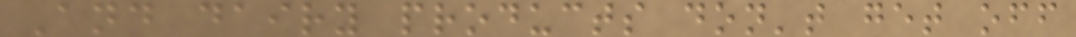And dairy products don't get off
